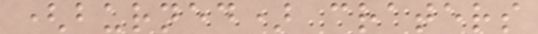(burned) craters
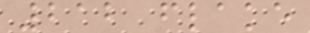212 flake
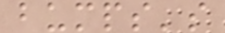bumps's
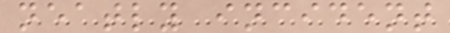neatly incident
